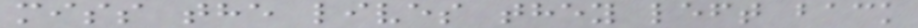miss the lives they left back
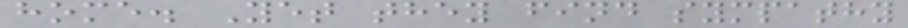home. Yet they find sympathy
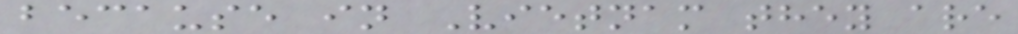because in Vietnam they are
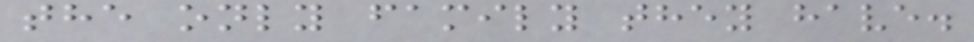the only family they have.
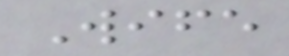Wife
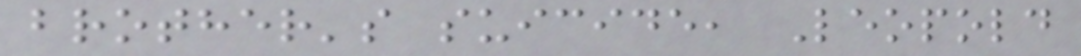brother's suicide, Leopold
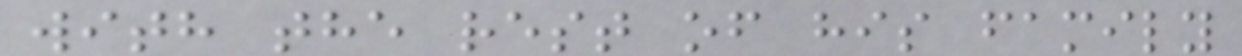with the rest of his family
